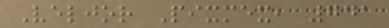Veljor Pixmex, 741
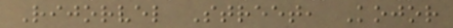Rijorvel Street, Kojor
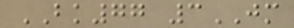BK77 3JM
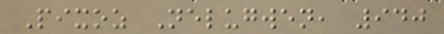Pixoz Nelugwen, 940
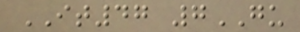IT47 7GU
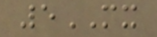5MX
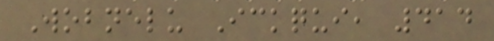Wobnelu Ickqui, 414
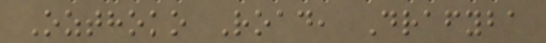Ozthoko Road, Drafyba
